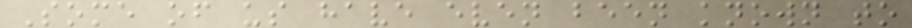Some of us have even been known to
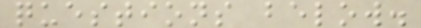questions below.
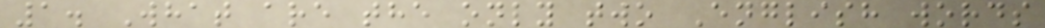1. What are the only two English words
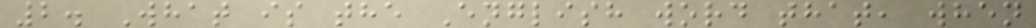2. What is the English word that, when
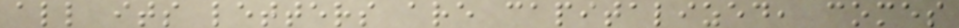all its letters are capitalized, comes
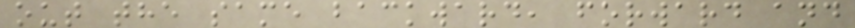out the same backward, forward and
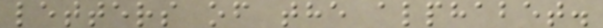letters of the alphabet.
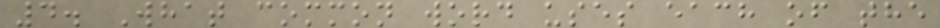4. What common word uses each of the
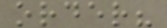order?
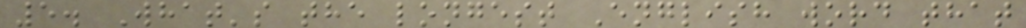5. What's the longest English word that
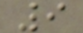9
